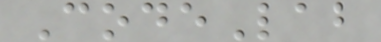CodeLab
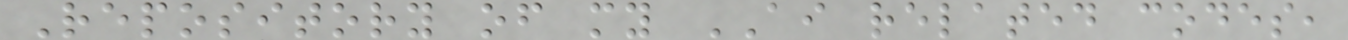Repository of my AI related codes,
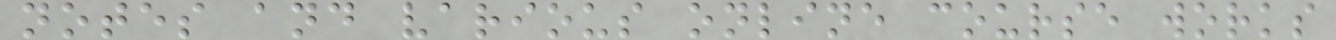notes and various online course works
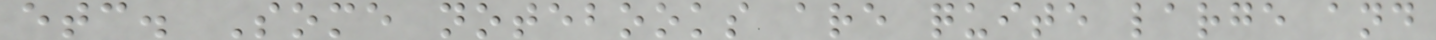etc. Some notebooks are quite large and
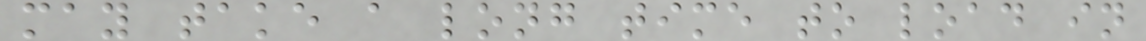may take a long time to load in
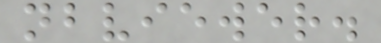nbviewer.
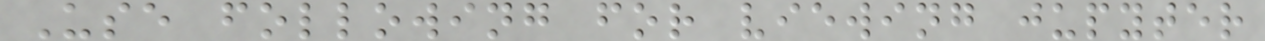Use following for viewing jupyter
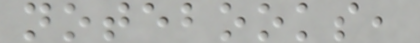notebooks,
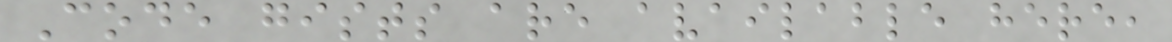Code gists are available here,
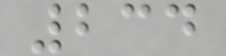234
